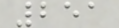251
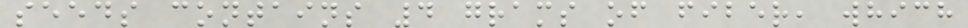seeds contains 4 grams of fiber, which
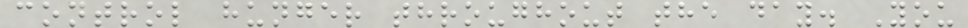control hunger throughout the day. You
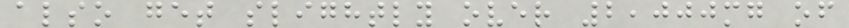also get slightly over 2,000mg of
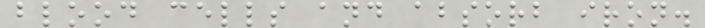blood cells and absorb iron.
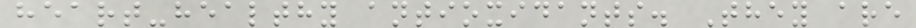heart-healthy antioxidants. They are
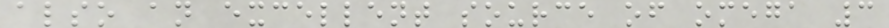also an excellent source of omega 3
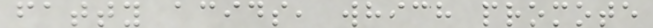fatty acids, which promote
